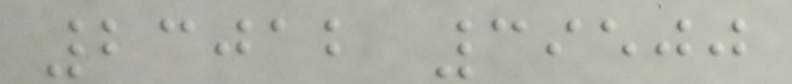23012 39500
